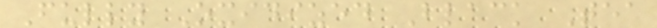Fully Oxidized Black Tea
